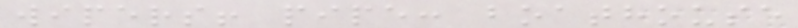wipers! pipe: boathouse
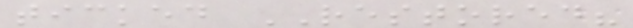ticked RESTORED?
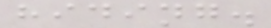hiding.
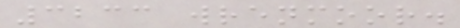3233 wrenmoor.
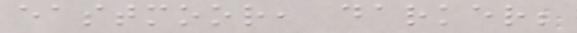eastmoor, darker;
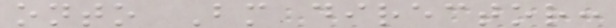onto Bm director:
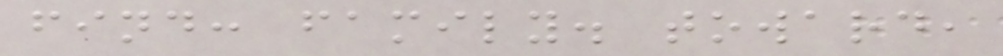find: family. toward,
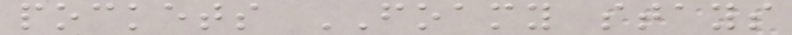pockets FOAMY stays
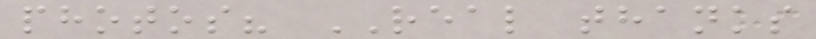photos? REAL thanks
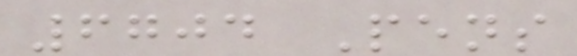6704 Pens
